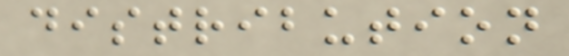distribution
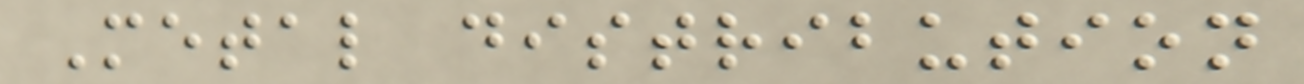Metal distribution
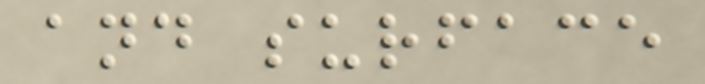and surface
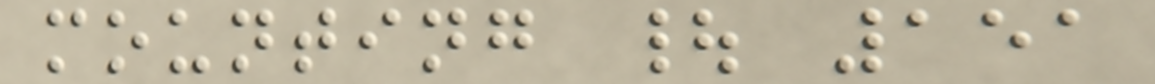mounting | 151
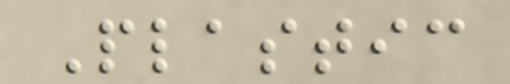Plastic
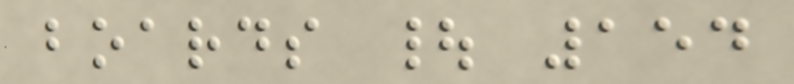boards | 154
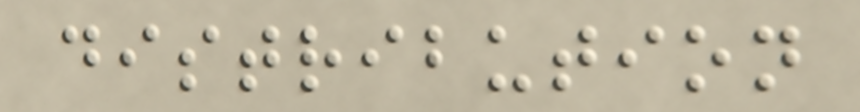distribution
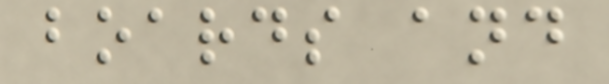boards and
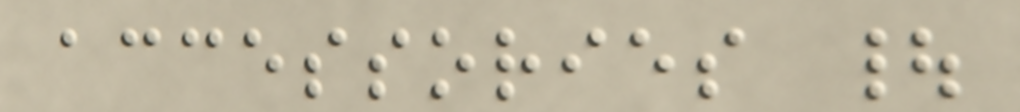accessories |
